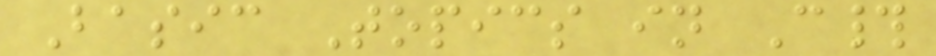Basic Topics in C#
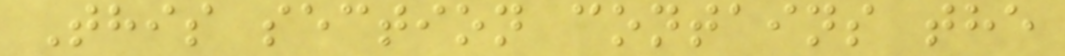This section contains the
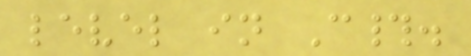level in C#.
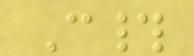C#
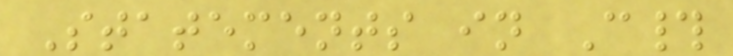Statements in C#
